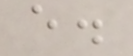e.
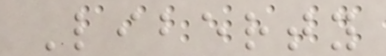Liberty
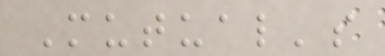Mutual's
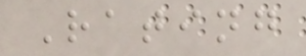Rating
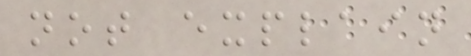not explain
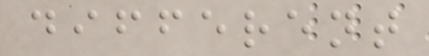different
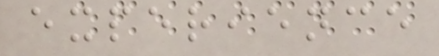experience
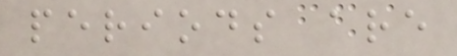periods are
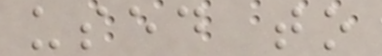used to
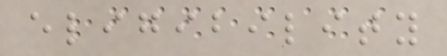eligibility
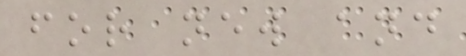for new and
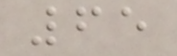65
